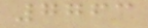7763
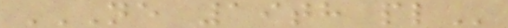NE 19TH PL
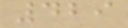429
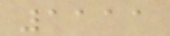1111
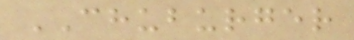CHUBURGER
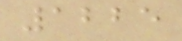1225
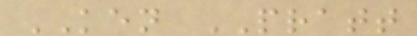KEN PRATT
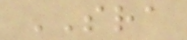SRA
